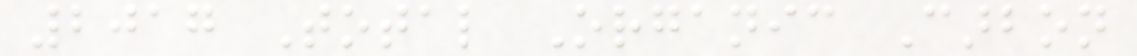2017 Total Organic Carbon
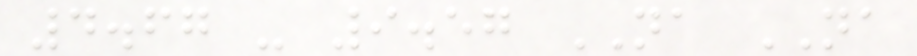4.67 - 9.57 NA NA
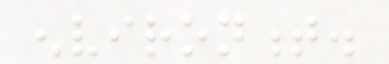environment.
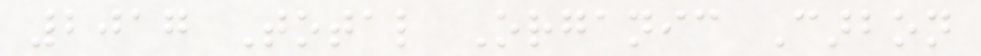2017 Total Organic Carbon
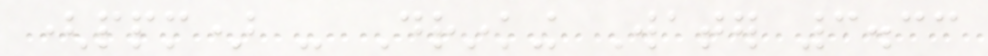(ppm) - Drinking Water 3.33
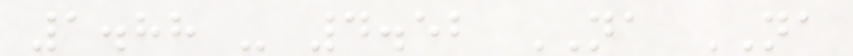1.88 - 4.52 NA NA
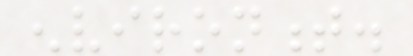environment.
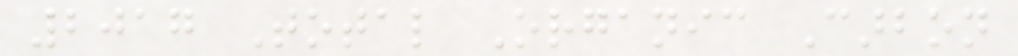2017 Total Organic Carbon
